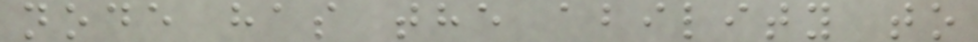node has the ability to
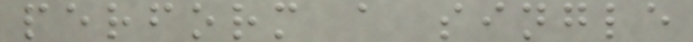perform a single
